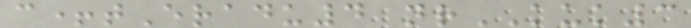c+tEradu4 nrKUK3
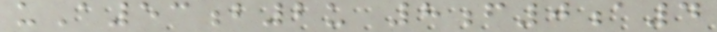uA53b2u 8f0a4
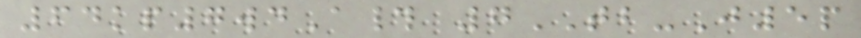64kp7wdA# 7TB-J5p
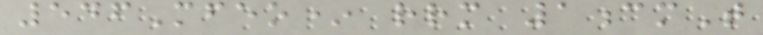546Mfeo* rrm 1cmT
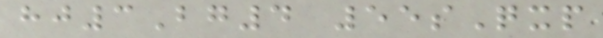hj3Bg4 55sQxp
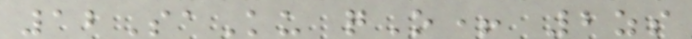12SaKu qO+ 2zs
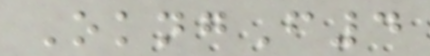OkngF4
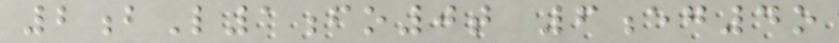2bL1fo0t 6eg4o
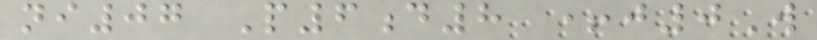ni07 P6d8 +j0W
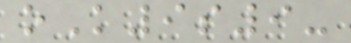oK9s9-
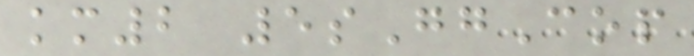km2 5sGgCop
